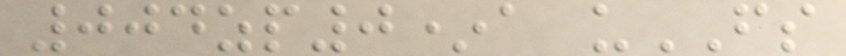004zp0*a uFS
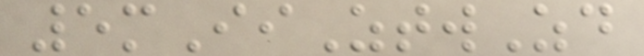5mIiZtwZd
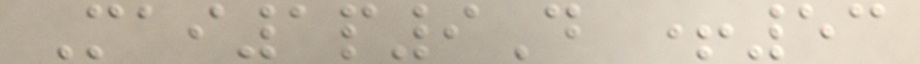Mai1p9D +53
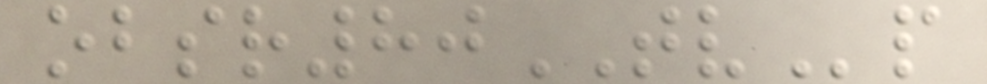obsr80TVp
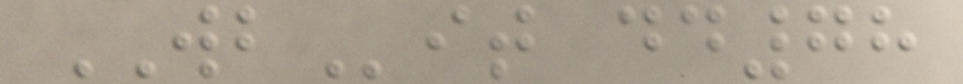WBit dd78
